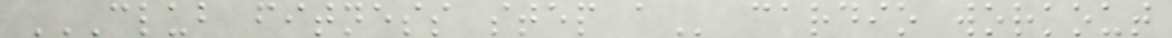CLUB FITNESS STEP A cardio workout
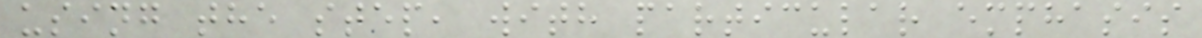using the step, with particular emphasis
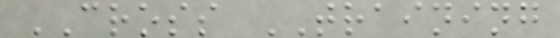CROSS TRAINING
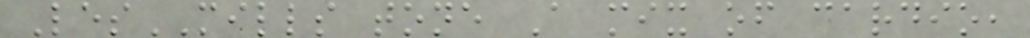LesMILLS tone A mix of cardio,
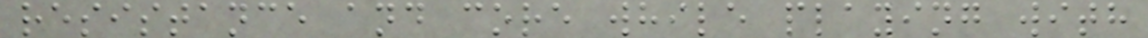resistance and core while playing with
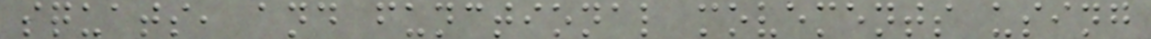squats, and functional movements using
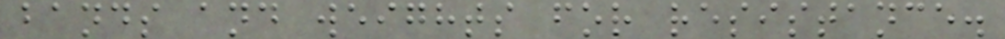bands and weights for resistance.
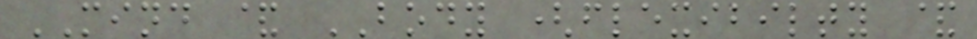MIND & BODY (flexibilty &
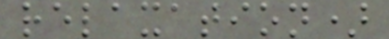relaxation)
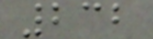232
